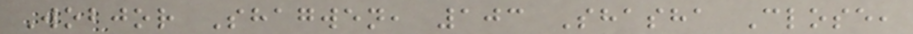Wobjor Shagwen, 103 Shasha Close,
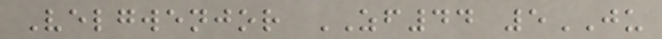Velgwenjor ZF44 5JU
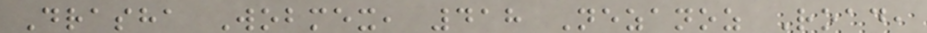Drasha Wobmex, 418 Nezanoz Road,
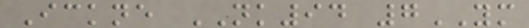Ickne NK94 7YM
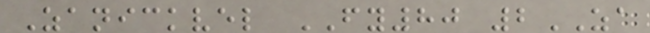Zanickvel FY80 2ZA
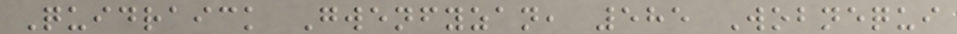Quidraick Gwenfyzan, 585 Wobnequi
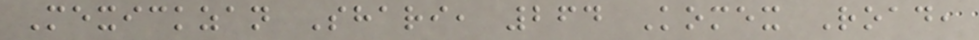Mexickzan Shari, 264 Komex Road,
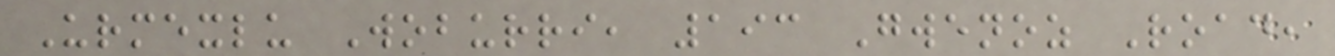Urmexlu Woburri, 193 Gwenoz Road,
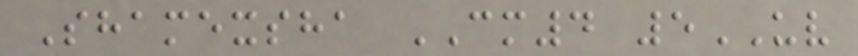Shamexsha CM4 5UV
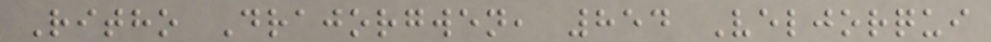Ritho Drajorgwen, 854 Veljorqui
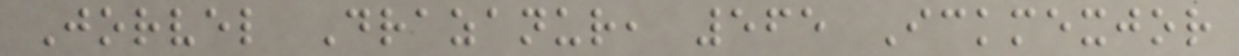Jorvel Drazanur, 565 Ickmexjor
